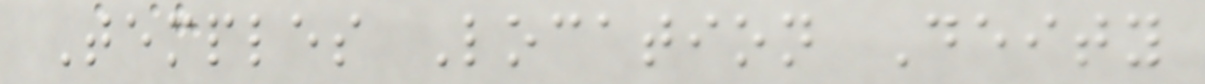Temples Location Deity
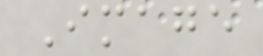Image
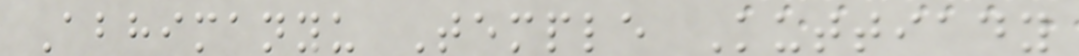Abhimanyu Temple Kuttiady
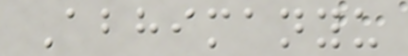Abhimanyu
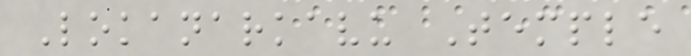Lokanarkavu Temple
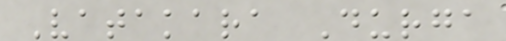Vatakara Durga
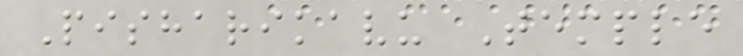Pisharikavu Temple
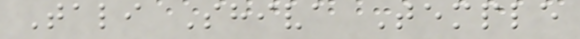Tali Shiva Temple
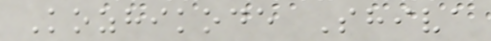Kozhikode Shiva
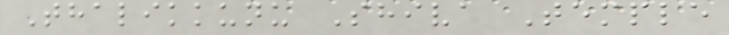Thalikkunu Shiva Temple
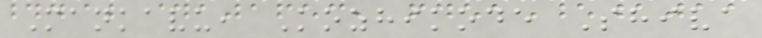Mankavu, Kozhikode Shiva
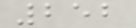252
